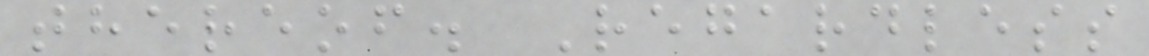thereof. Regardless
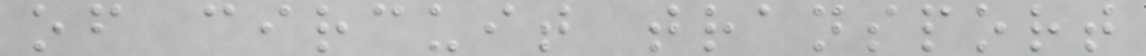of circuit transport
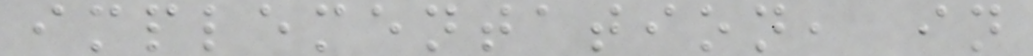implementation, in
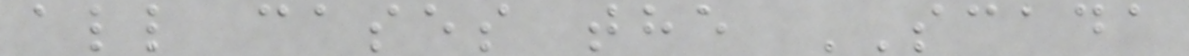all cases the SCADA
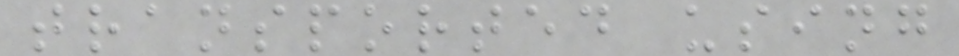transported using
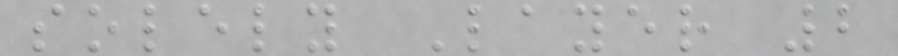solely Layer 2
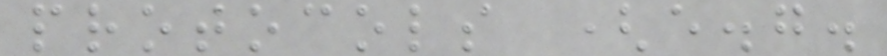protocols (e.g.
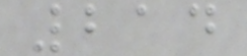214
